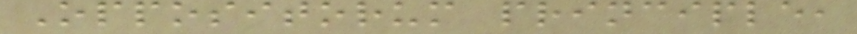Oppositorum principle,
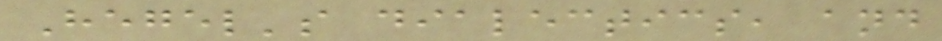Hegel's dialectics, and
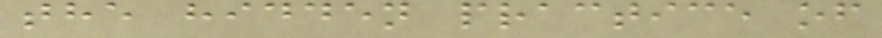the hidden practice of
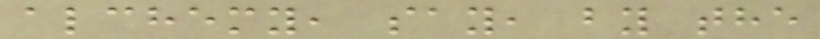alchemy, say, by the
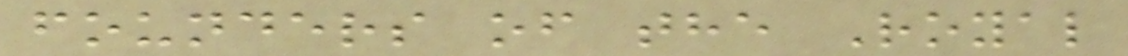founders of the Royal
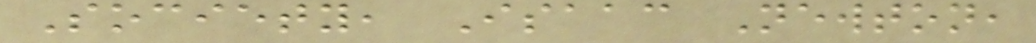Society, Isaac Newton,
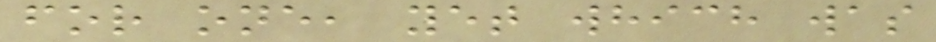for one, yet which was
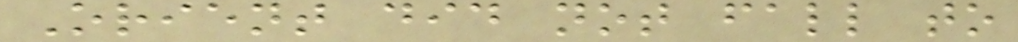Orient did not fall to
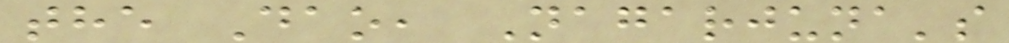the Dao, Nagarjuna's
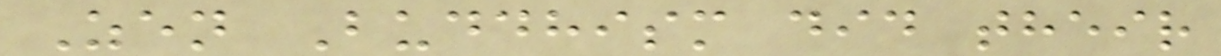Zen Buddhism did their
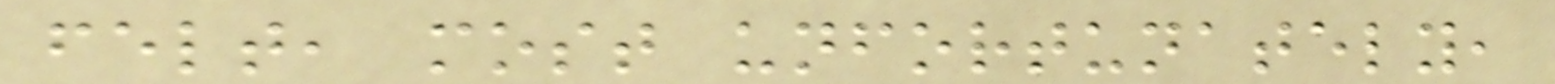felt, most unfortunately,
